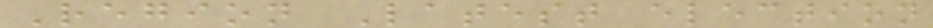Region Latest election
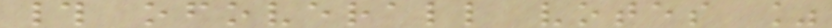# ofoverall votes %
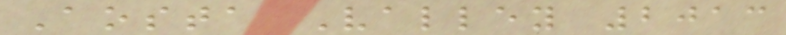Aosta Valley 2013
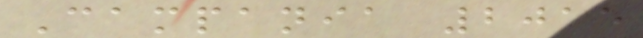Campania 2015
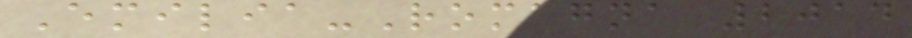Emilia-Romagna 2014
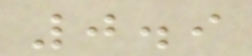0.9
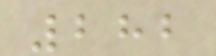282
